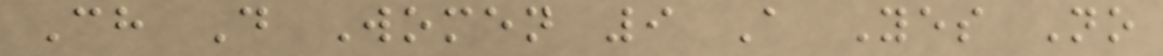Ch D Women 9 A Yes No
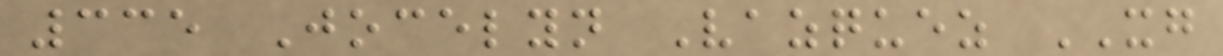335 Jocelyn Vazquez XG
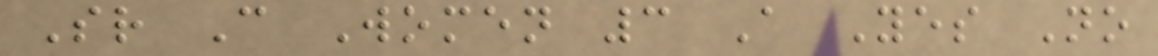Sr C Women 3 A Yes No
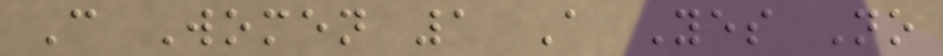C Women 1 A Yes No
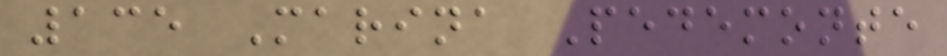135 Marina Pedemonte
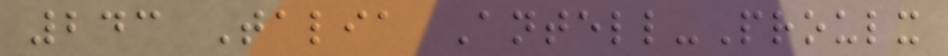243 Talia Antell-Proulx
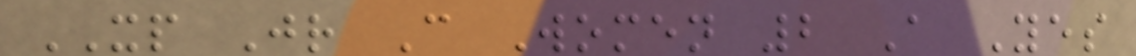XP Jr C Women 2 A Yes
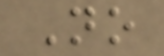No
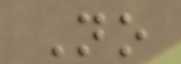No
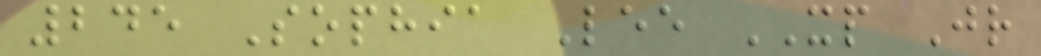245 Sophia Lee XP Jr
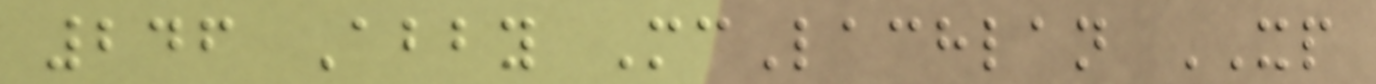246 Abby McLachlan XP
